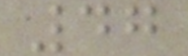47
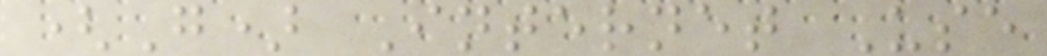(G) Internet Use
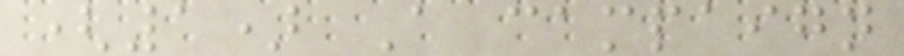(1) A campaign
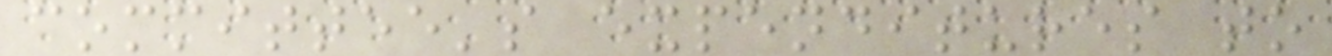committee's expenditures to
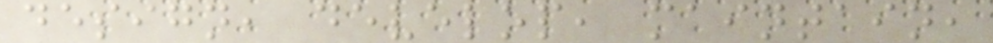design, develop, maintain,
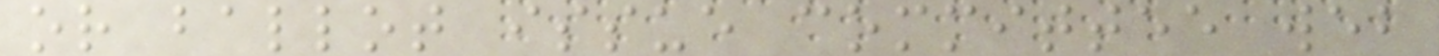or ballot issue committee web
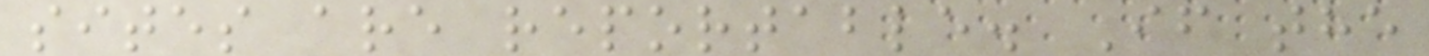sites are reportable. If the
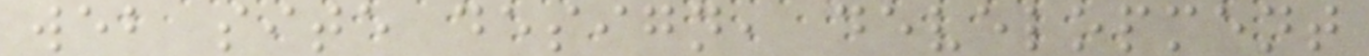web site design, development
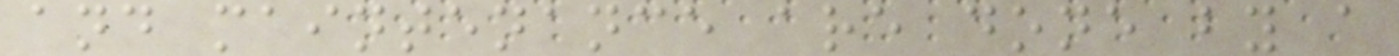and maintenance are done by a
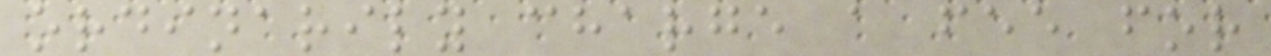ordinarily charge a fee for
